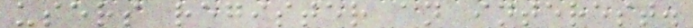users register an interest.
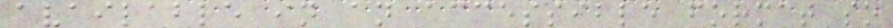available in an accessible format so
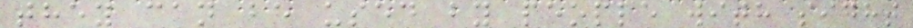they can be used by people with sight
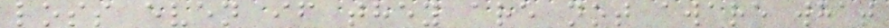loss even if they are not aware what
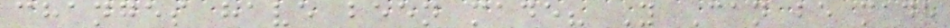changes have been made? Y Can be made
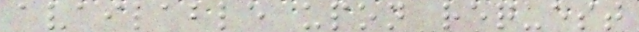available upon request
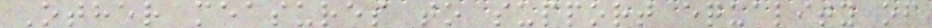Other measures to support equality of
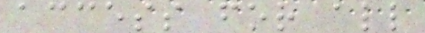access for all
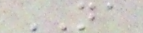NA
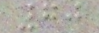70
